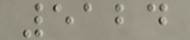5124
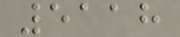5118
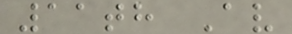11th Av
